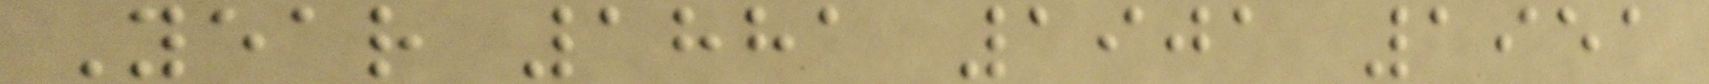Year 1881 1901 1951
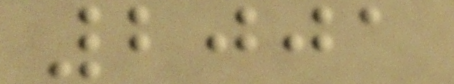2001
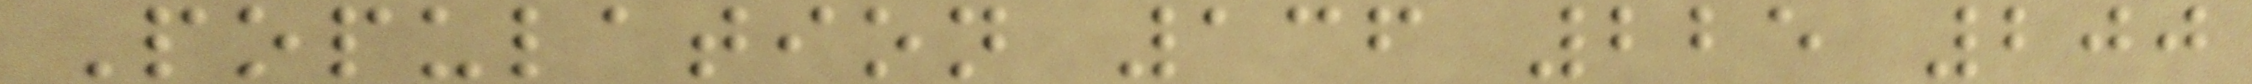Population 136 225 200
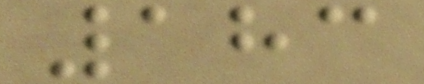183
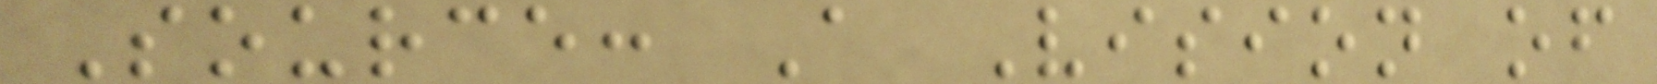Source: A Vision of
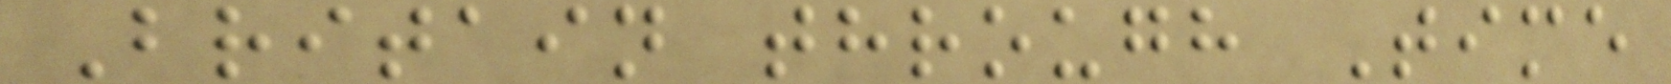Britain through Time
